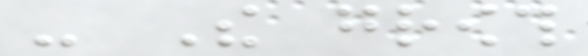- The growth
